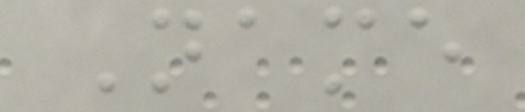Name
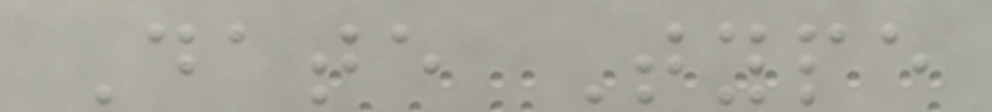Date Type
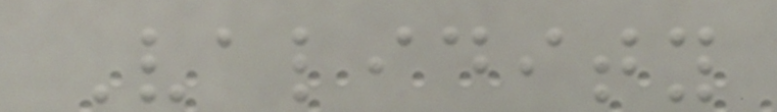Validity
